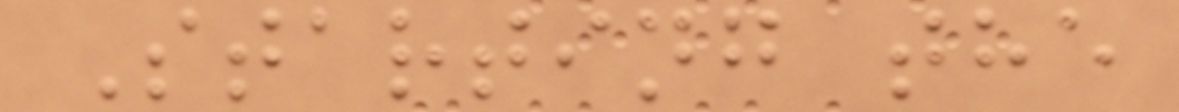Starting the
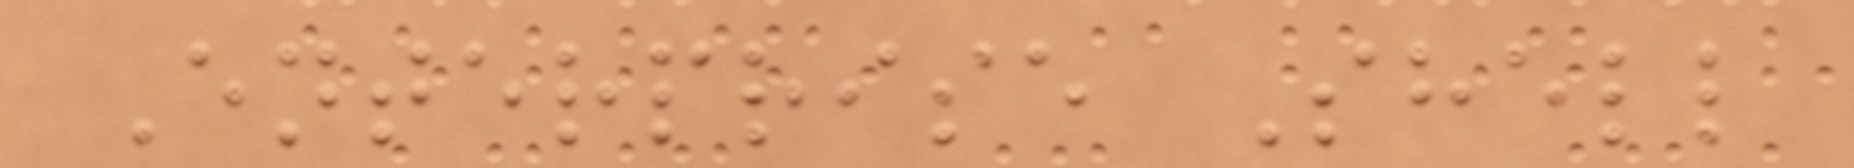Enterprise Shell
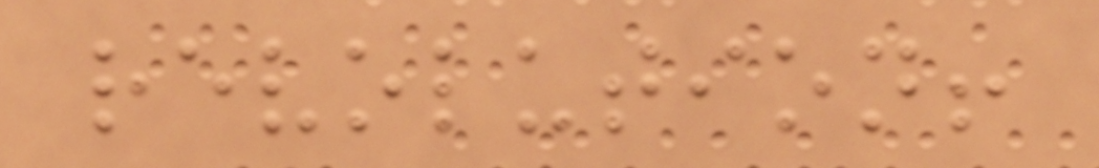revolution!
